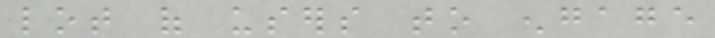lot of users to engage
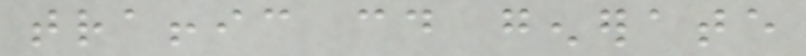traffic could generate
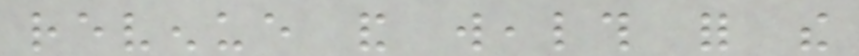revenue and wealth for the
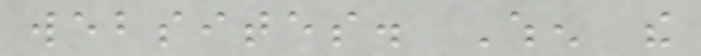websites. When the
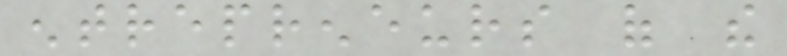entrepreneurs of the
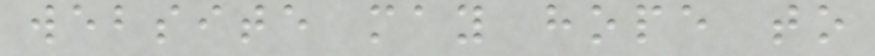website may hope to
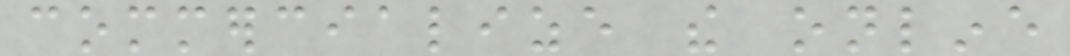commercialize the online
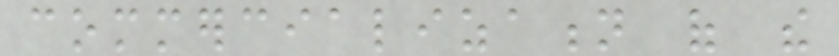commercialization of the
